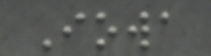Iowa
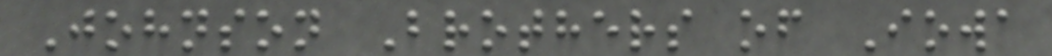Johnson Brothers of Iowa
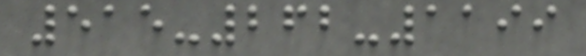515-262-1199
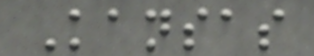Kansas
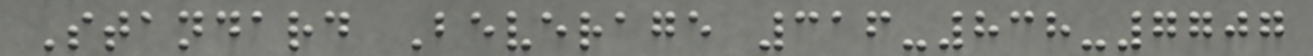Standard Beverage 316-838-7707
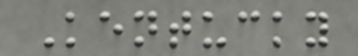Kentucky
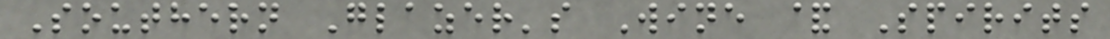Southern Glazer's Wine & Spirits
